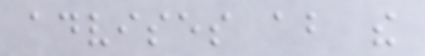advises about the
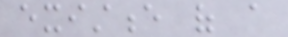existence of a
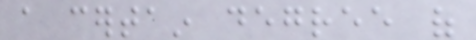a certain degree of
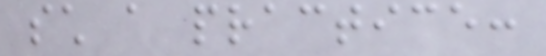such a practice:
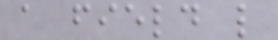a field like
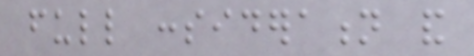full consideration and
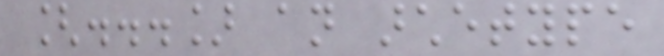[...] an archetype
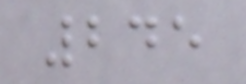245
